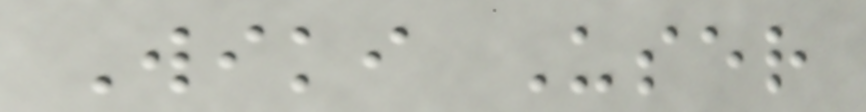Wiki User
